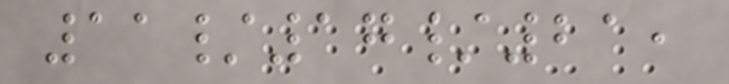11/17/21,
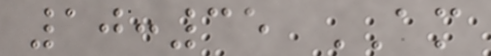10:35 AM
